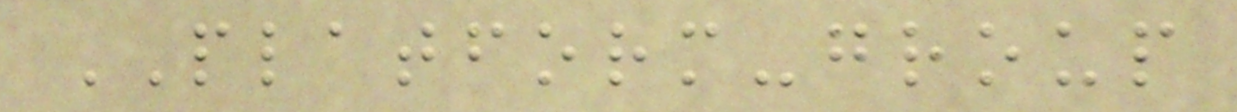PLATFORM-group
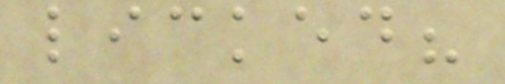licked?
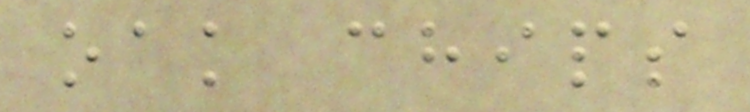oak chips
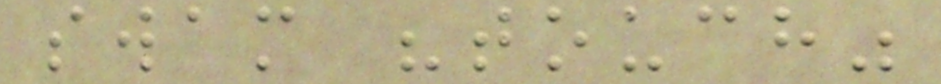swam "touch"
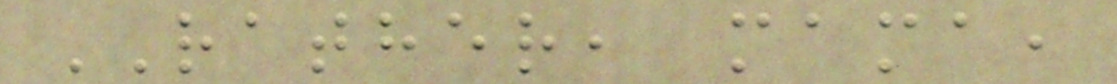RATHER, mama,
